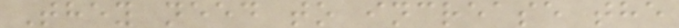They need to increase the
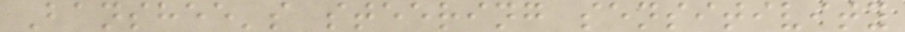Banshee's steering sensitivity
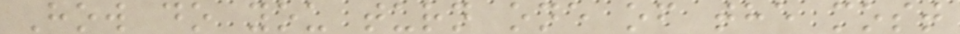How do you turn one of the most
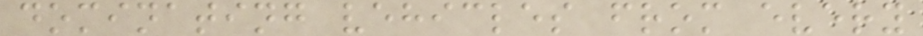dominating vehicles from every
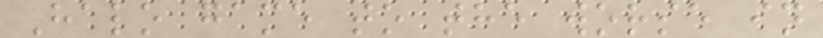Halo game to the worse in
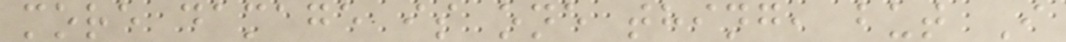more damage is one thing, but I
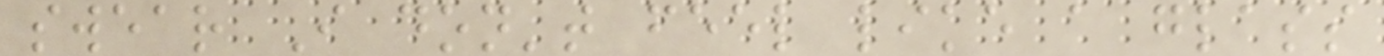swear I don't feel like a glass
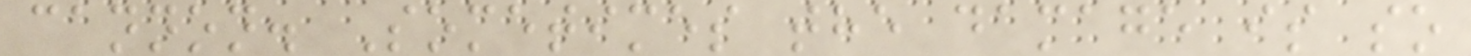cannon. Sometimes the damage is so
